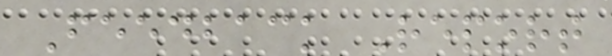Feedback Report
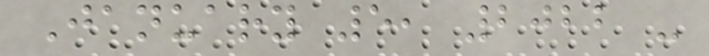January 5, 2022 -
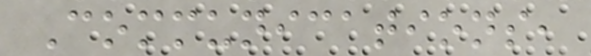Communications,
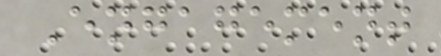Engagement
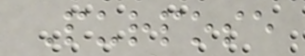Purpose
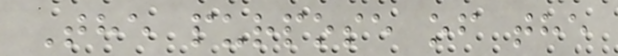The purpose of the
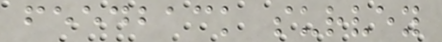feedback survey
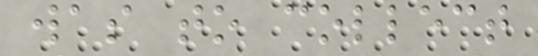was to collect
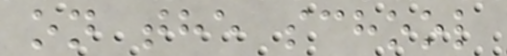on the school
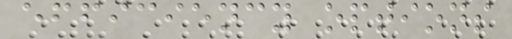efficiency options
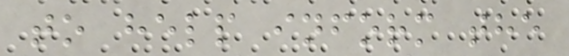to help inform the
